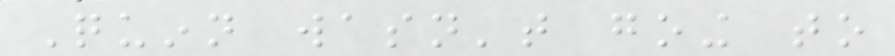Quinn wasn't going to
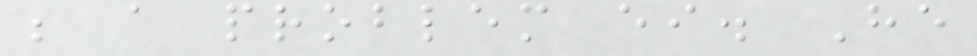be a problem either. He
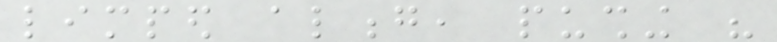limped along, pushing his
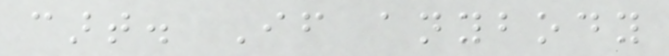cart. If anybody
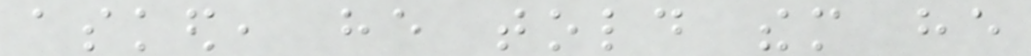asked, he told them he
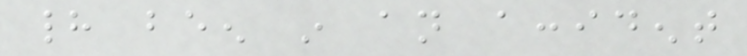had been in an accident
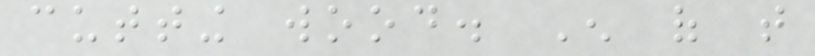cutting wood. Enough of that
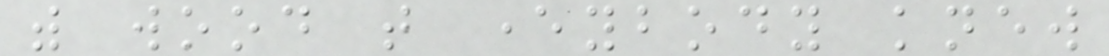with wood that everybody knew
